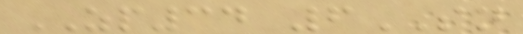ZP34 6SN
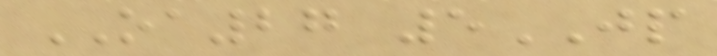OA27 5JP
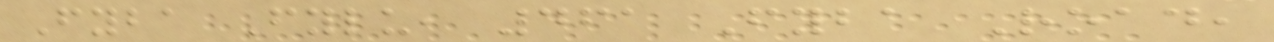Fyba Fylu, 461 Fyba Road,
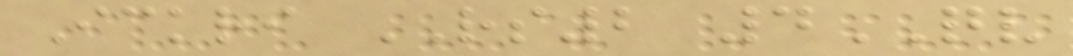Ickri RS2 4QV
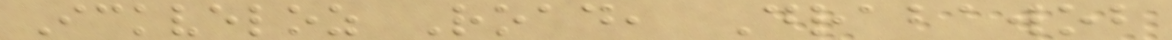Ickveloz Road, Drabawob
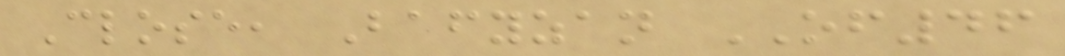Close, Bafyzan OF46
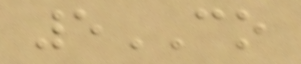5CO
